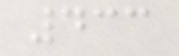433
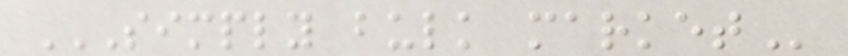SIMPLY BULK MARKET
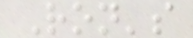Ron's
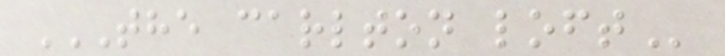THE CARLTON LOFT
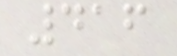416
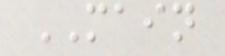MAIN
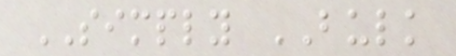SIMPLY BULK
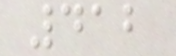412
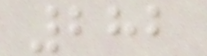282
